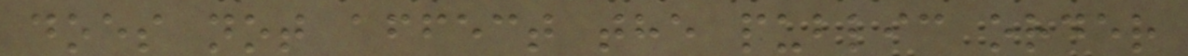does not affect the public order
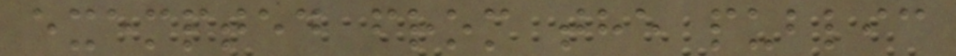exempted from the public
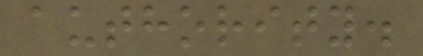authority.
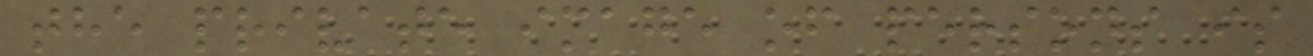the private image of persons is
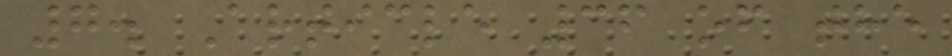7. Article 36 of the
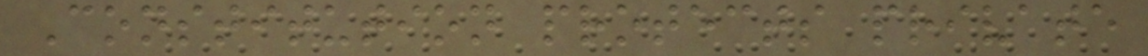Constitution protects private
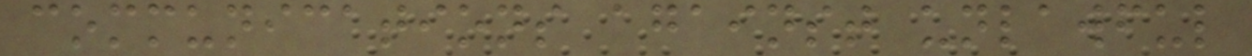communications against unlawful
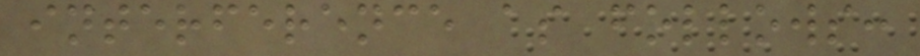interference as follows:
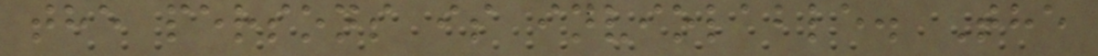the persons is inviolable. The
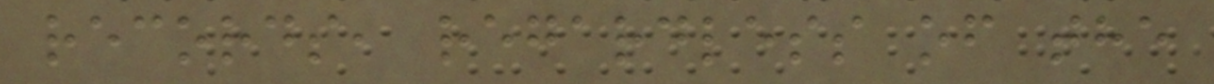records, regardless of the
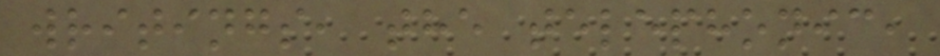writings, the telephonic,
